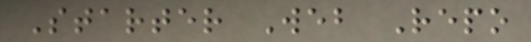Starter Web Repo
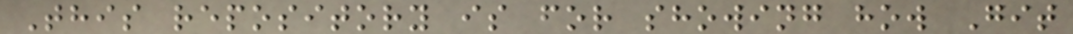This repository is for showing how Git
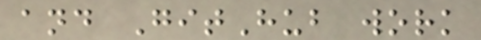and GitHub work
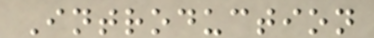Introduction
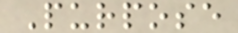Purpose
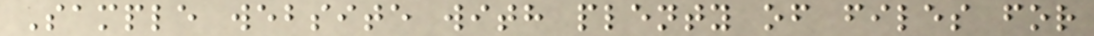Sample website with plenty of files for
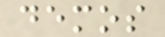demos
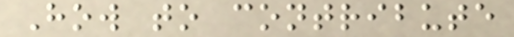How to contribute
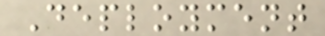Deployment
